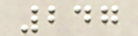247
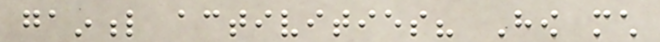gainful activities? How much
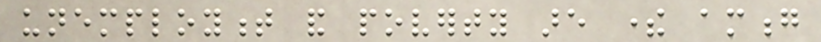unemployment and poverty are there among
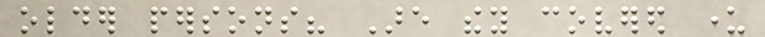older persons? Are they covered under
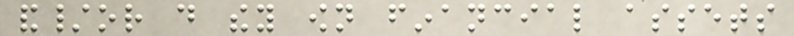and/or do they own financial assets
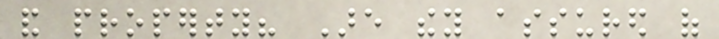and property? Are they assured of
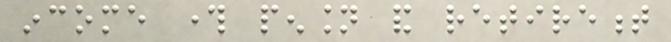income through pension and retirement
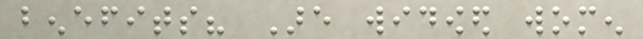benefits? Are widowed women
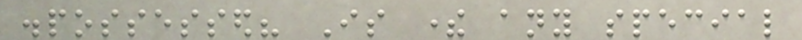dispossessed? Is there any special
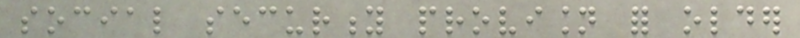social security provision for older
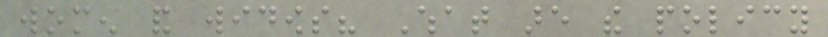women and widows? What are the policy
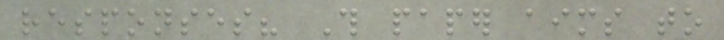responses? This paper aims to
